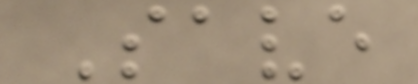Save
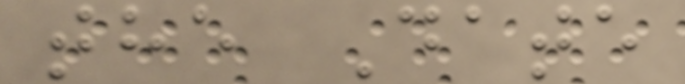the Date
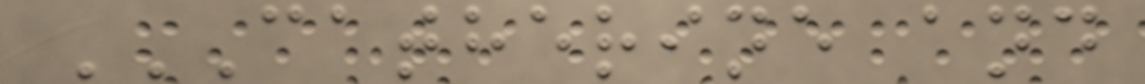CATHERINE AND
